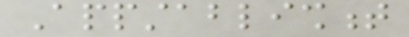Appstablishment
